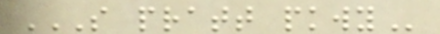S PRATT PKWY
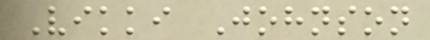Vikki Johnson
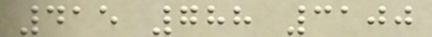415 788 3100
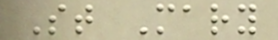St Mary
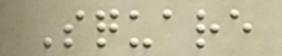Square
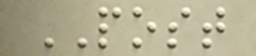POST
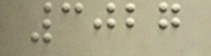3027
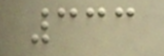333
